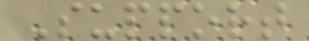Support
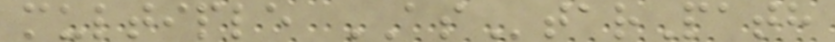multiple AStarPath
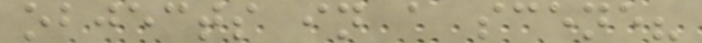objects in a scene?
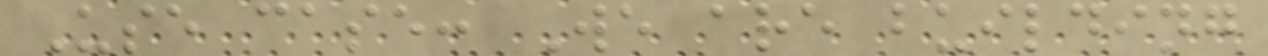Use case: We are building
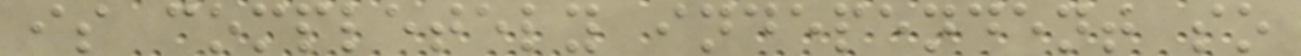is completely independent so
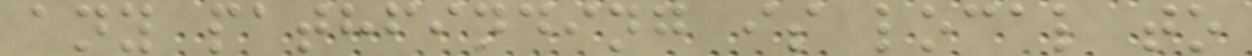any pathfinding is local to
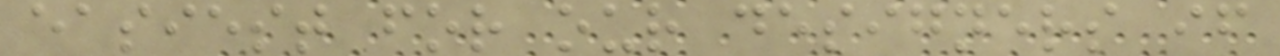easiest for our designers if
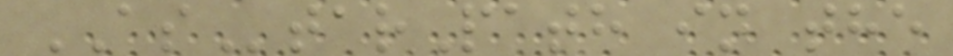AStarPath in the
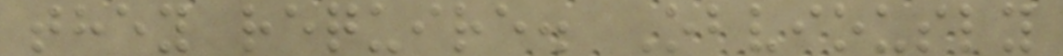they require. Obviously
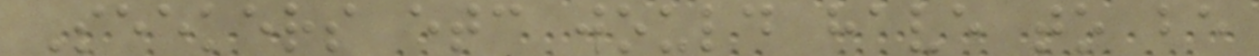Seekers etc would have to be
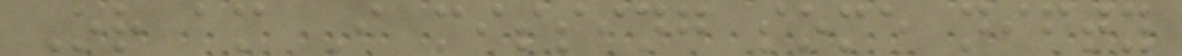Or am I missing some nifty
